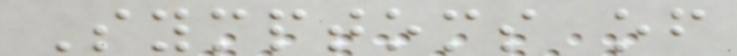Symptoms of
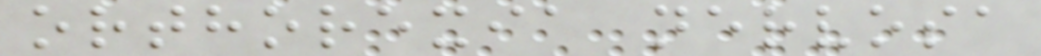orthorexia nervosa
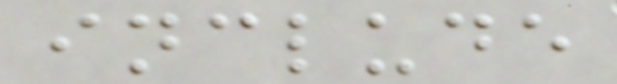include
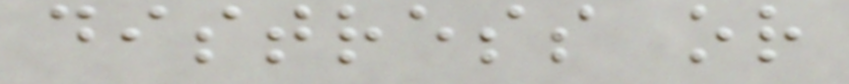distress or
